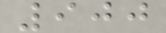900
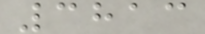3813
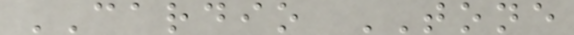CARDIO TONE
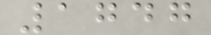1747
